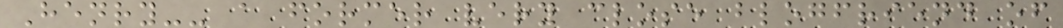Henry-- a former very close blogfriend of
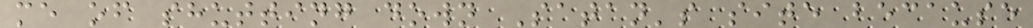me of shutting down Satan's site because
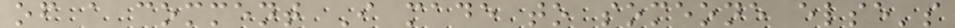of a comment I made to someone else's
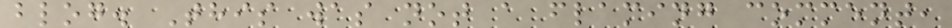blog. This was not a flaming comment,
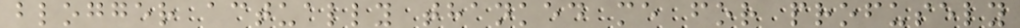blogger actually thanked me for profusely
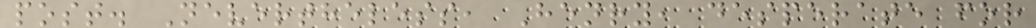post. Nevertheless, Henry, desperate for
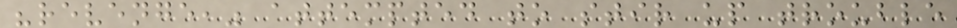"revenge," attempted to stir up trouble
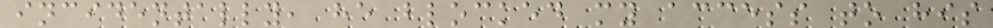incidentally, he blocked my access to his
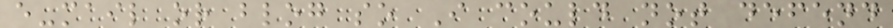e-mail or blog so I could not defend
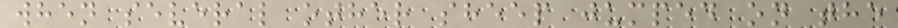when several other sheep jumped on the
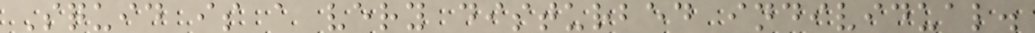Squid is a very disturbed individual.
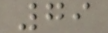79
